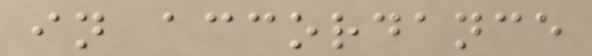in accordance
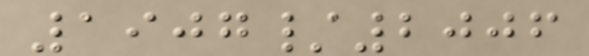1907/2006
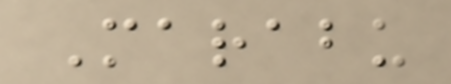Marabu
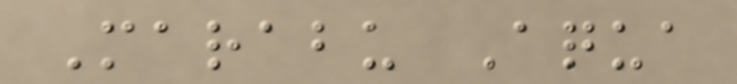Marabu Aqua
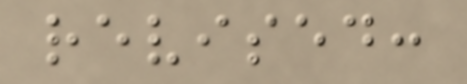revised:
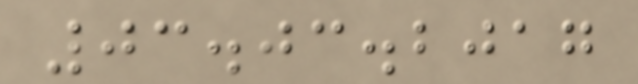03.03.2017
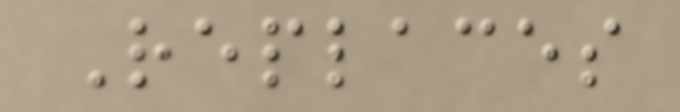Replaces
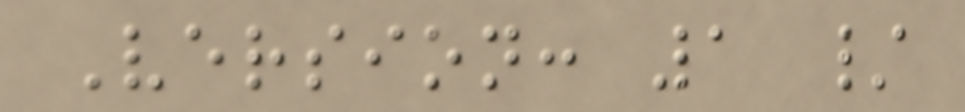Version: 1 /
